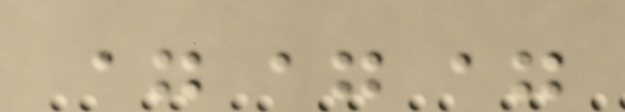===
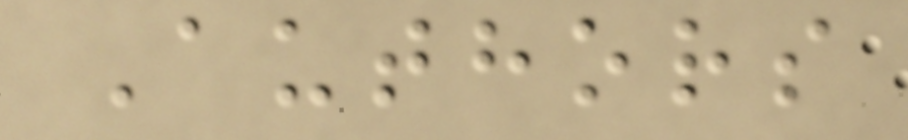Authors
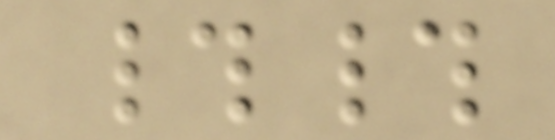##
